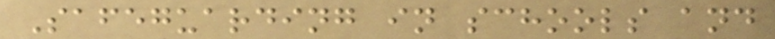Safeguarding in schools and
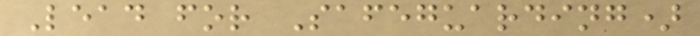Lead for Safeguarding)
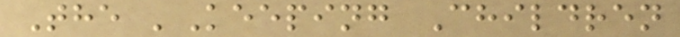The 'Keeping Children
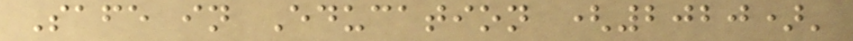Safe in Education (2020)'
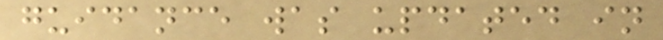guidance was updated in
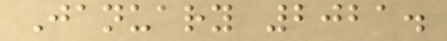January 2021.
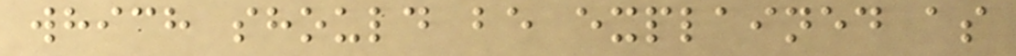which should be explained as
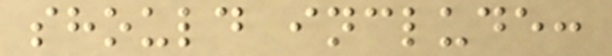should include:
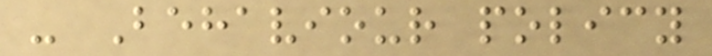- Behaviour policy
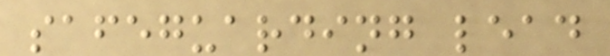safeguarding lead
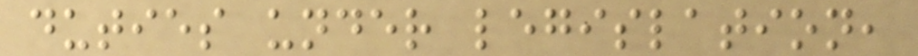duties under legislation,
